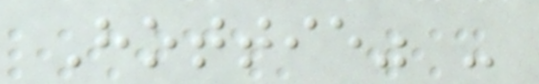Hottie" -
